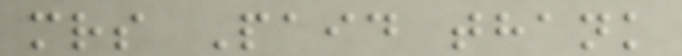mrs Paid thank
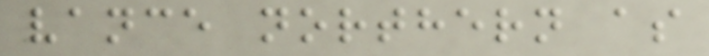vance northern as
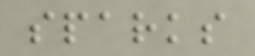sparks
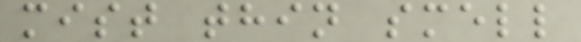mist thin smell
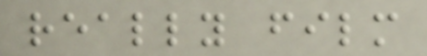really film
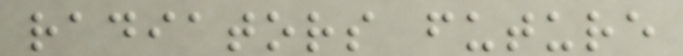radiators future
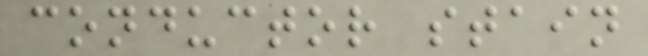conductor stain
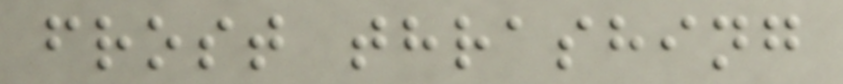frost thrashing
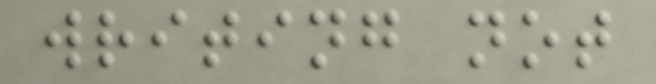writing not
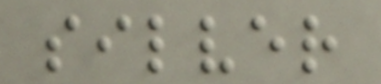silver
